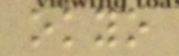okyo
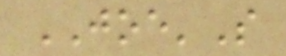JOE'S
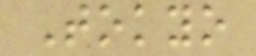Tokyo
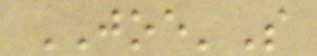JOE'S
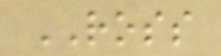ROSS
